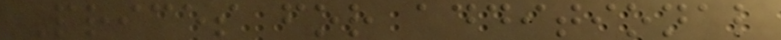Prices for additional
